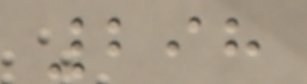298
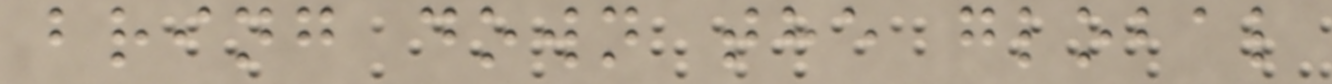bring down the global
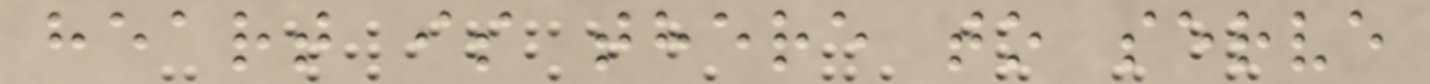heart is there to serve
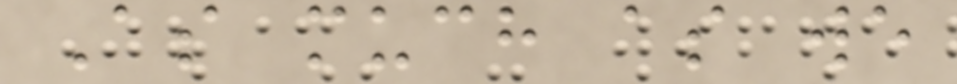As much as we
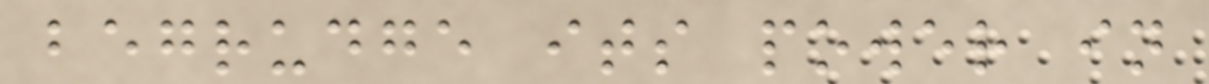begrudge its power in
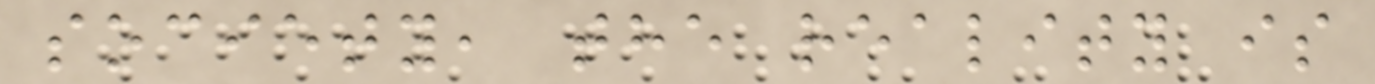society, the reality is
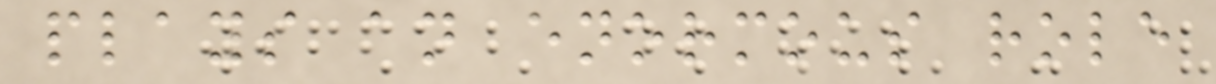plays an enormous role
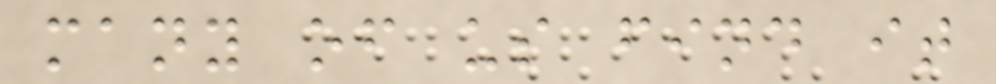many of us find it
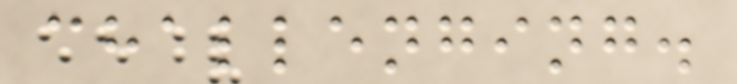challenging.
